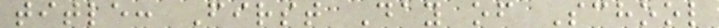title: First Day of School
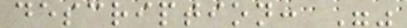description: ""
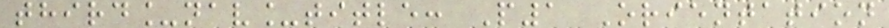third_nav_title: P1 Orientation
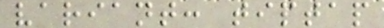variant: tiptap
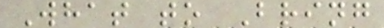What to Bring
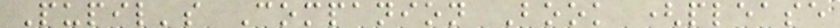Pupil's Companion Book (please
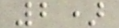2)
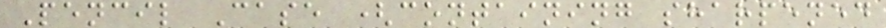Pencil Case (containing sharpened
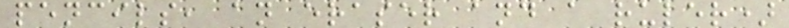pencils, an eraser and a ruler)
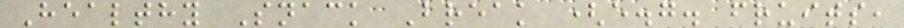Healthy Snack Break (e.g. fruits,
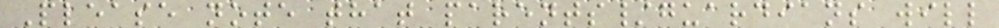Please note that parents/guardians will
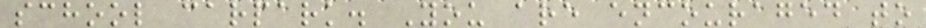school carpark. You are encouraged to
